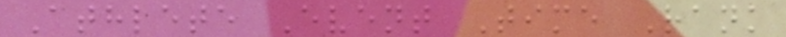Athlete Event Time Rank
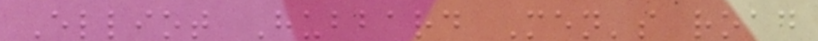Elliot Hubbard Men's road
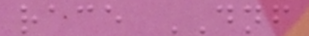race DNF
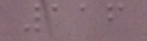116
